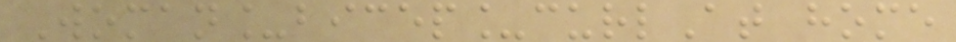Woman_bicep_curlAt home
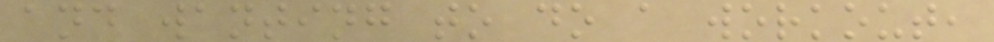and wanting to do a workout,
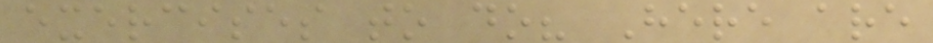exercises to do? Here are
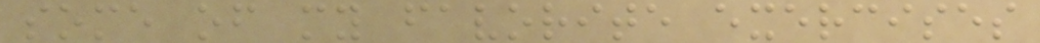some of my favorite exercises
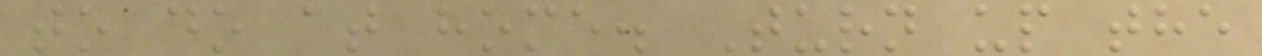to do at home. Turn up the
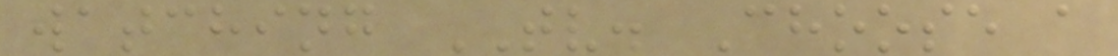watching TV. Choose a
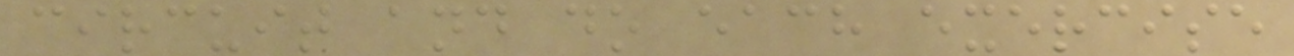circuit and do each exercise
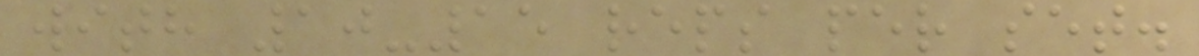with 10-15 reps per set.
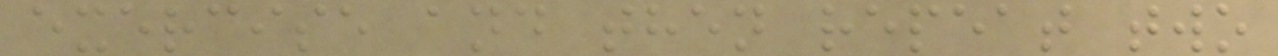exercise and then repeat two
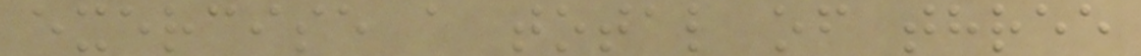exercise a total of three
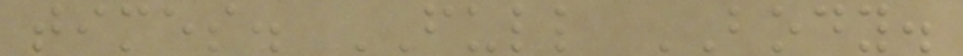times. FULL BODY.
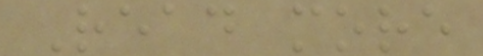Read more
